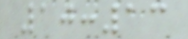10:13
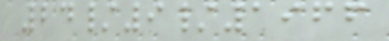24/9/1966
